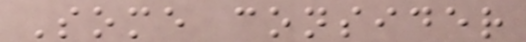Some consider
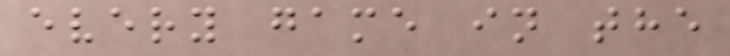every game in the
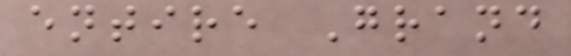entire Grand
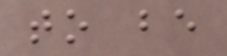to be
